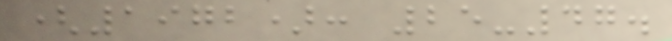(1972): 25-47.
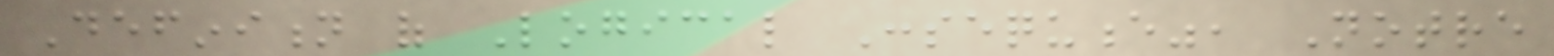Definition of Logical Consequence", Notre
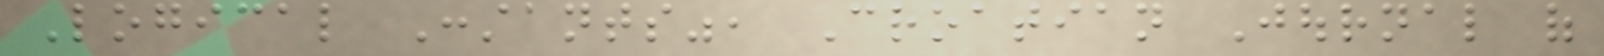Logical Constants", Croatian Journal of
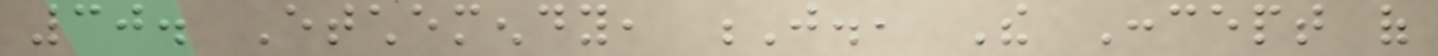30. Etchemendy, J., The Concept of
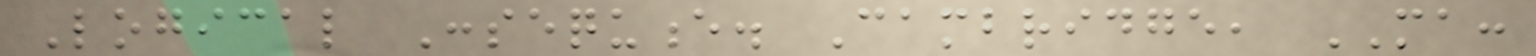Logical Consequence. Cambridge, MA:
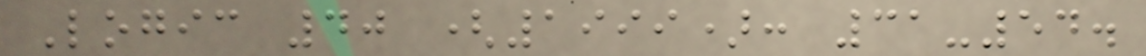Logic 40 (1999): 31-54.
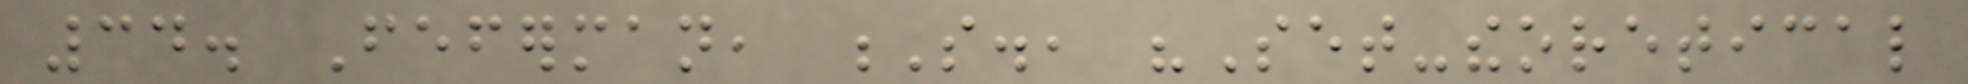34. Feferman, S., "Set-theoretical
